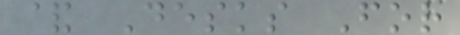& Desks For
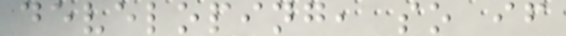developing, so if
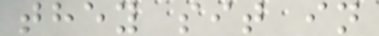they sit in
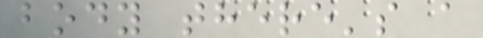body there's a
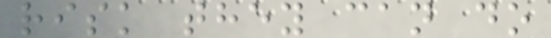risk they can do
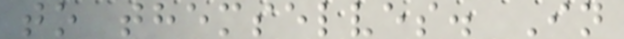to themselves. In
